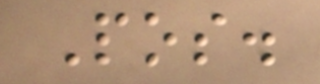Pos.
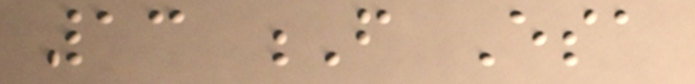13 F Esa
